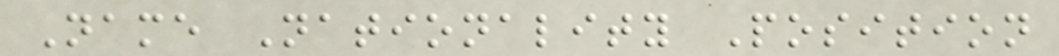Name Nationality Position
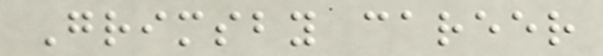Grimsby career
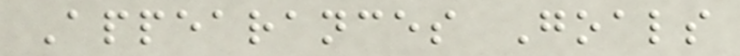Appearances Goals
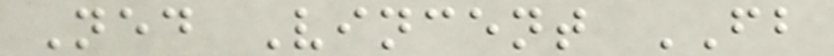Ned Vincent FB
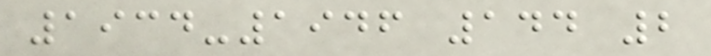1934-1946 144 2
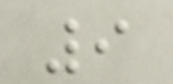9
